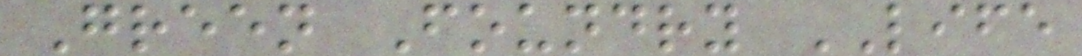Green Foundry LIFE
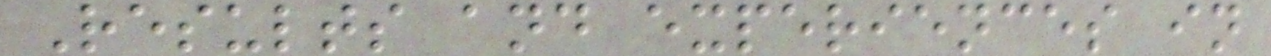Results and experiences in
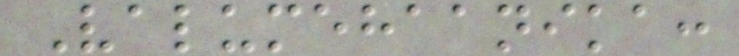Valumehaanika:
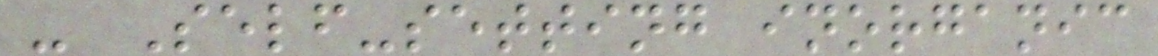- Self-setting inorganic
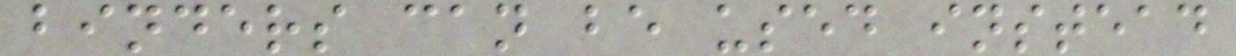binders can be used instead
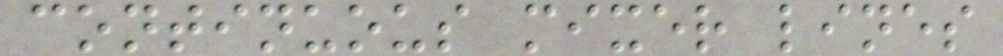continuous mixer lines
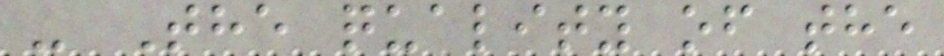- The quality of the
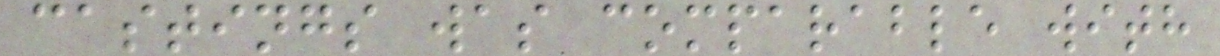castings was comparable with
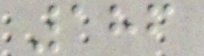186
